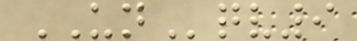UNqv9
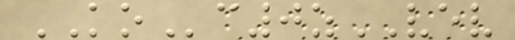KOc0zVEV
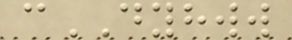cDYHWW
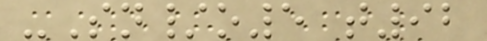-Sn/o5 t92
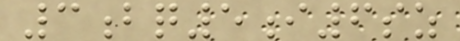3bq5i6sz
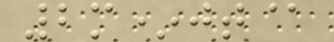2m*jt@
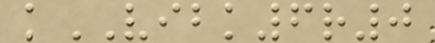kVIBK6r0
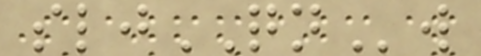sljQNw
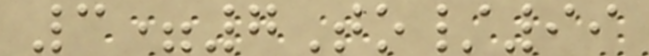3=7To/99
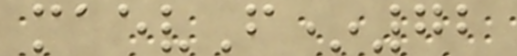maevF*72
